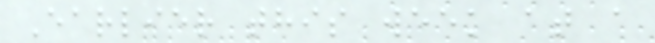Earlier this week at a
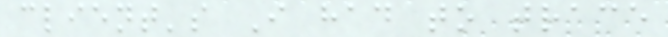client's I had to trace
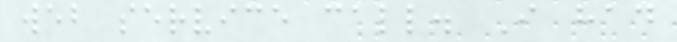web service call. I had
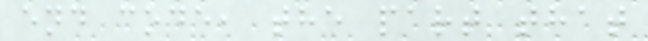end code, the part that
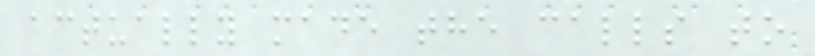actually made the calls to
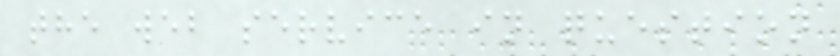the web service in question
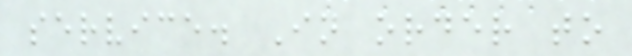service. In order to
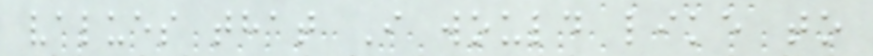values that I would like to
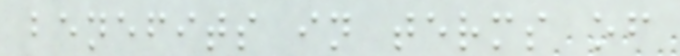benefits in terms of
